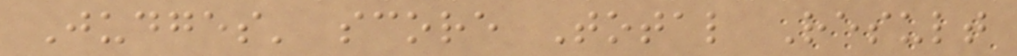Judges' score Total Result
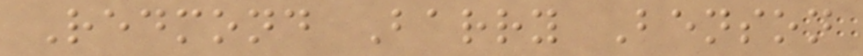Redmond Barry Benson
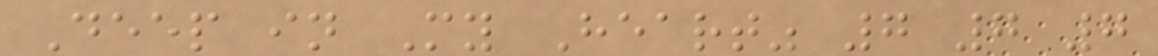Deep in My Heart" 7 7 7
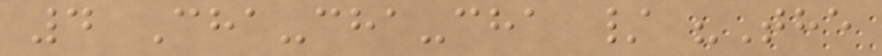4 Cha-cha-cha / "The
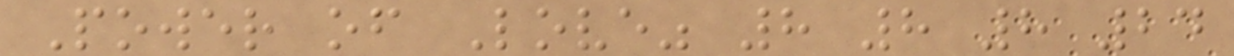Power of Love" 8 8 8 24
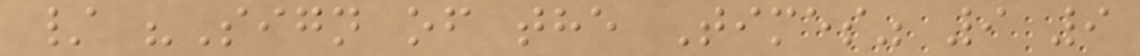/ "Sign of the Times" 9 9
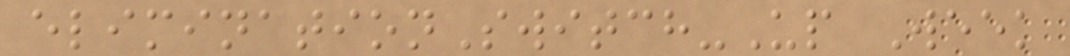eliminationSwitch-Up Week
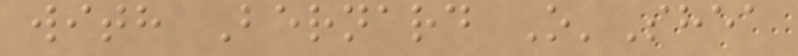with Bernard O'Shea
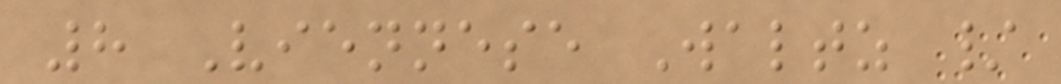8 Viennese Waltz /
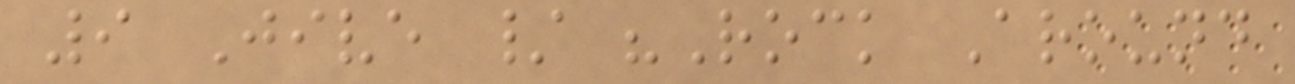9 Jive / "Rock Around
